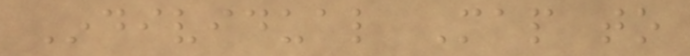Individual Map to
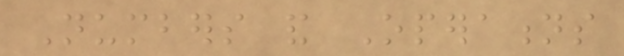Numbers and Operations
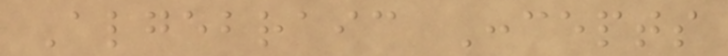Algebraic Concepts
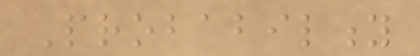Probability
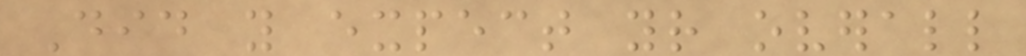Did you expect your overall
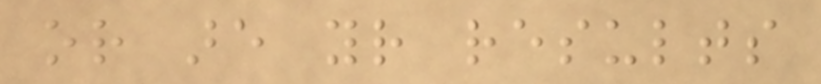or are your results
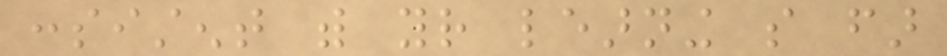consistent with your learning so far
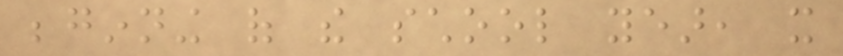beginning of the school year, it
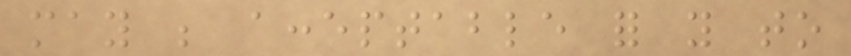may be acceptable for you to
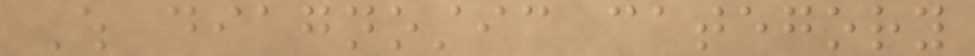Which diagnostic category
